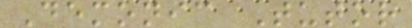Demonic Tutor
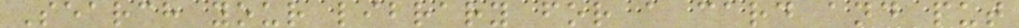Search your library for a card and put
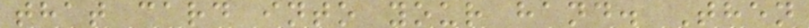that card into your hand. Then
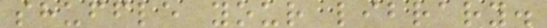shuffle your library.
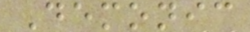Demonic
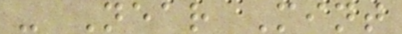- Near Mint
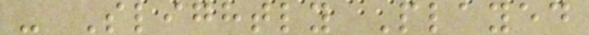- Slightly Played
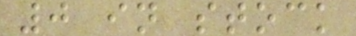0 in stock
